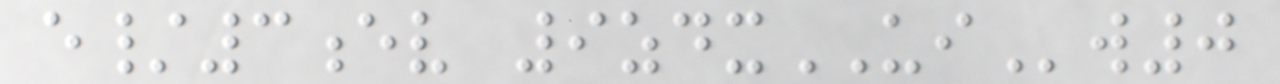e/3ev 9zdxUIw0
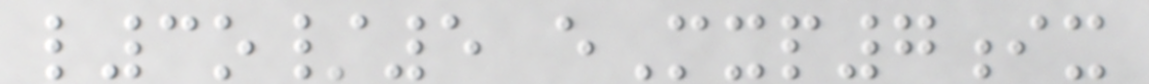l3o/5 eMxp7ix
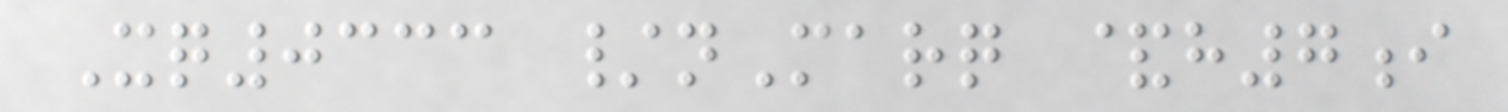Xq0333 /nMarq &h7i
